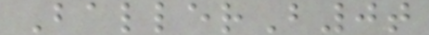BallerB0t
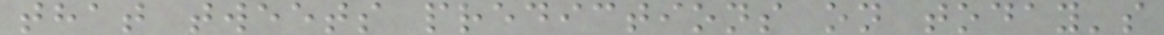that tweets predictions on today's
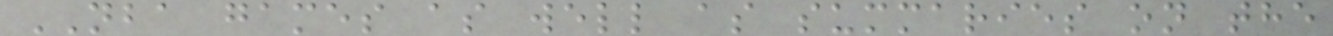NBA games as well as summaries on the
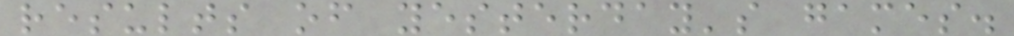results of yesterday's games.
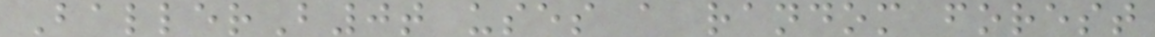BallerB0t uses a random forest
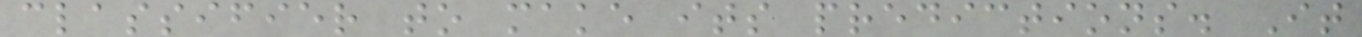classifier to make its predictions. It
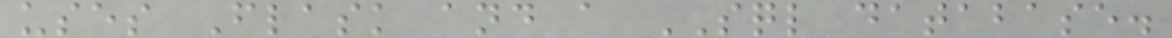uses Flask and a SQL database.
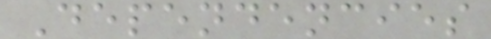Dependencies
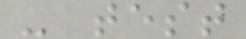- test
